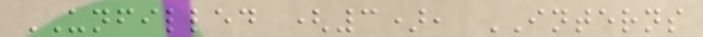UNFILLED (3), INTERNS
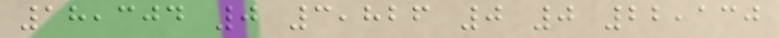18,304 0 3,826 0 0 22,130
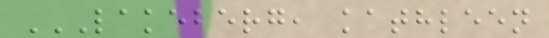LAKEBERG, KATHLEEN
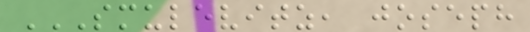SMULEVITZ, JOSEPH
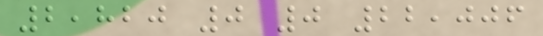2,820 0 0 22,006
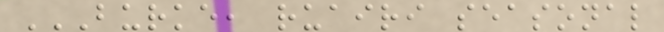BURKE, RUAIRI SEASONAL
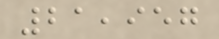21,957
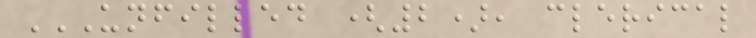UNFILLED (2), CLERICAL
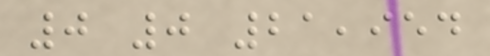0 0 21,954
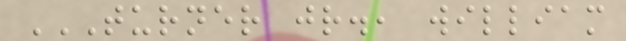TURNER JR., WILLIAM
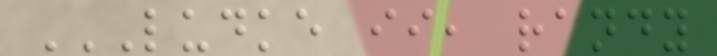LUDKE II, RANDY
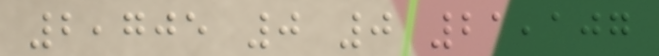2,705 0 0 21,107
